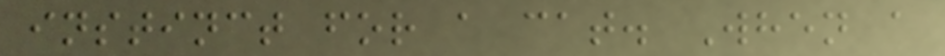instinct for a cat. When a
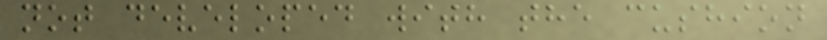not developed with the cushion
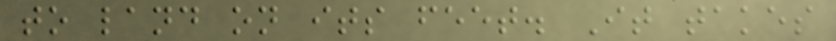to land on its feet. It takes
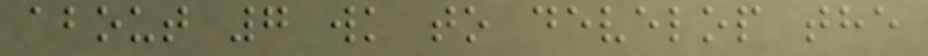about 7 wk to develop the
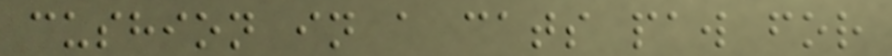cushion in a cats paw for
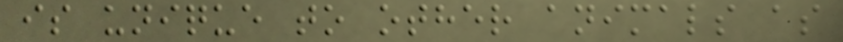is unique to other animals as
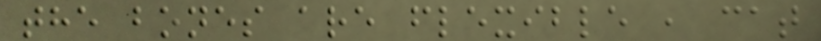the bones are flexible , cat
